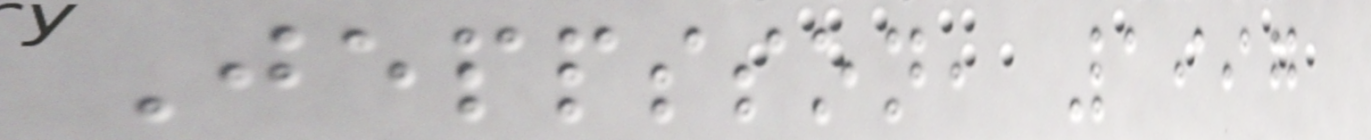Jeppsson, 1997
